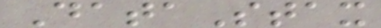DataStax
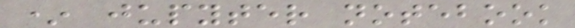* jupyter notebook
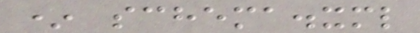* schema.xml
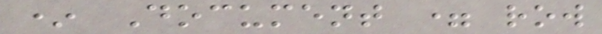* Document = row
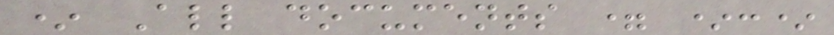* All documents = *:*
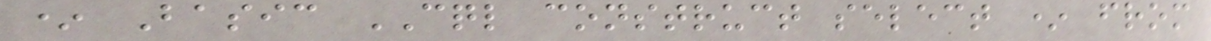* Basic CQL construct select * from
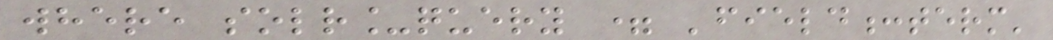where solr_query = 'field:term'
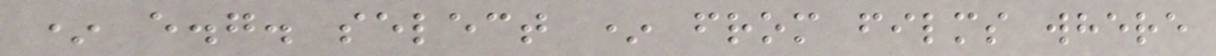* e.g. select * from films where
